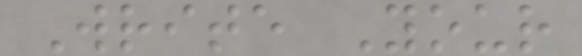Write Your
